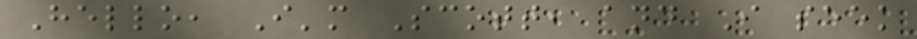Hello, I'm Scott, and I seek
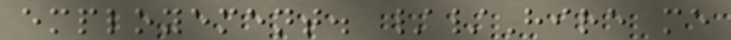employement. //Hire me
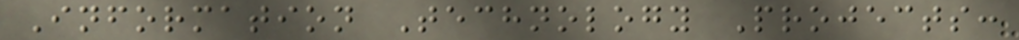Information Technology Projects:
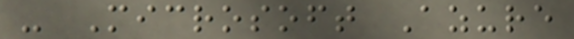- Microsoft Azure
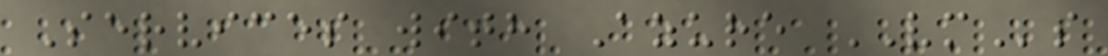Services with Azure VMs
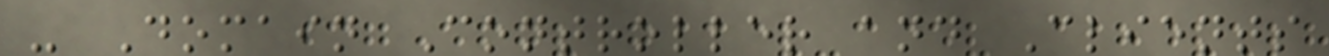- Domain Controller and Clients
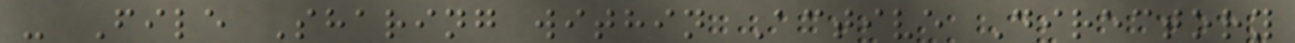- File Sharing within Active Directory
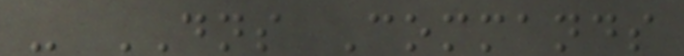- DNS Commands
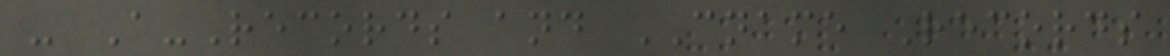- A-Records and CNAME Records
